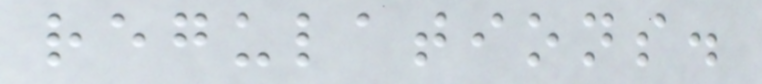regulations.
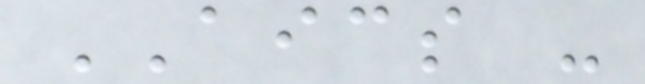AICS -
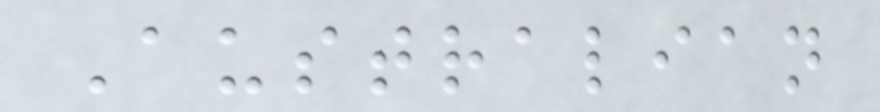Australian
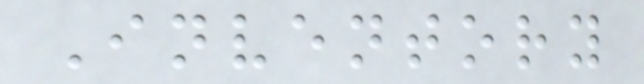Inventory
